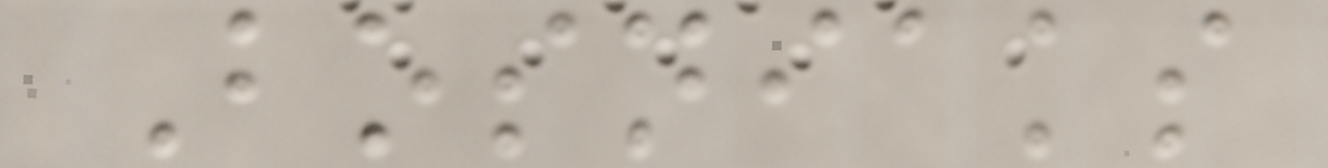Bosniaks
